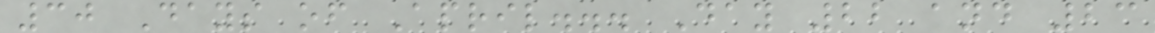30 Days of April... Day 22 and 23
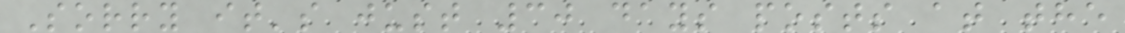Sorry it's just 30 days posts at the
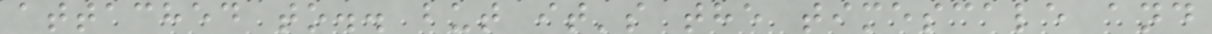attached to.. but it's the timescale and
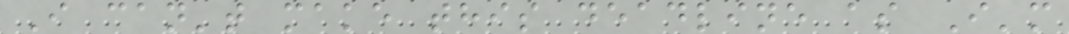I can't make this deadline as I'm
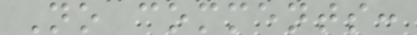No comments:
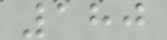180
